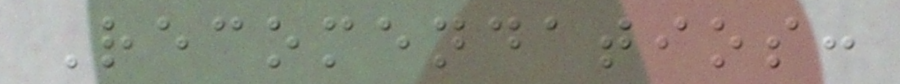Recomendatios:
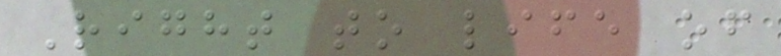Right to life of
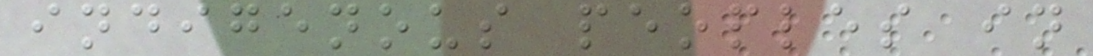indigenous peoples in
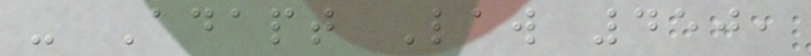- Adapt Law 450,
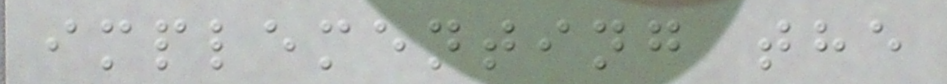implementing the
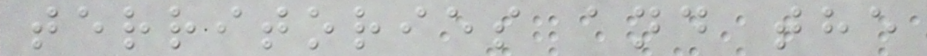territories and the
